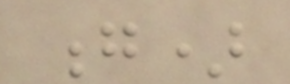g)
